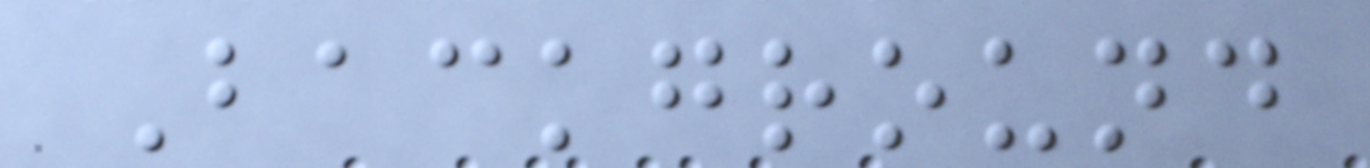Background
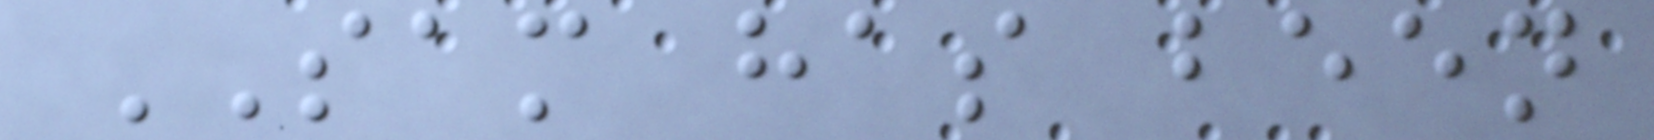SAM has been
